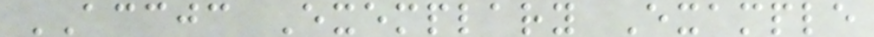ACCJC Exemplary Example
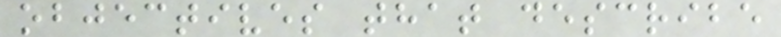objectives that describe
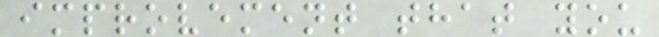improvement that you
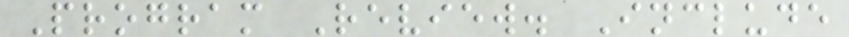Program Review. Include
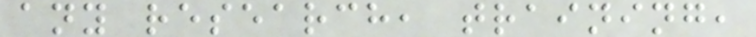any research, training,
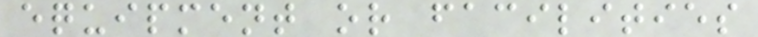equipment or facilities
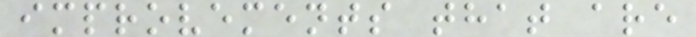improvements that are
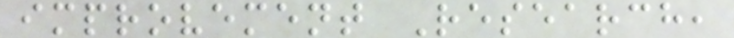improvement Research,
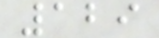129
